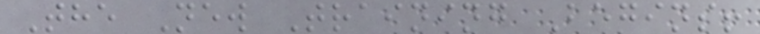The New Training Begins!
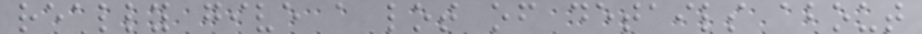really give a lot of details about
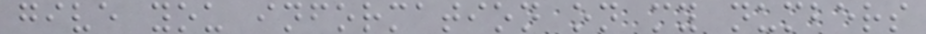give you information on my numbers
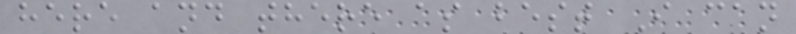here and there as best I can
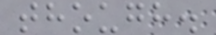though.
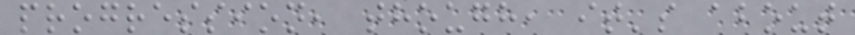progression, though, it's about
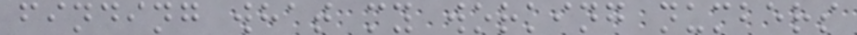finding what my working numbers
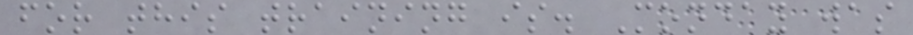for this training is. Monday was
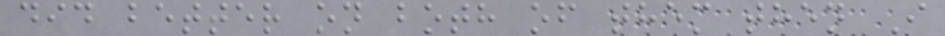did better on both of them then I
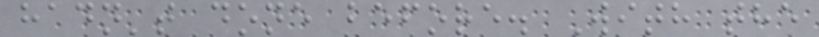hadn't done before. With the
